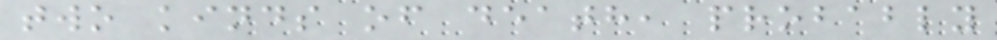two kinds of death, probably
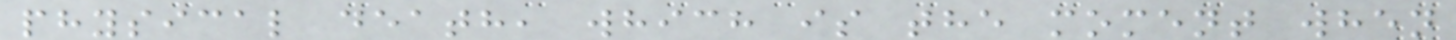physical death, which is the moment when
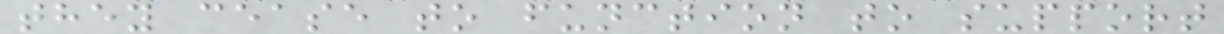they cease to function to support
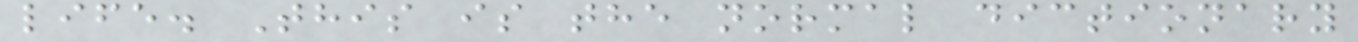life. This is the normal dictionary
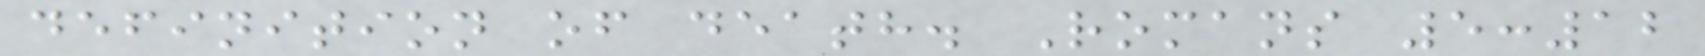definition of death. Romans 5:12
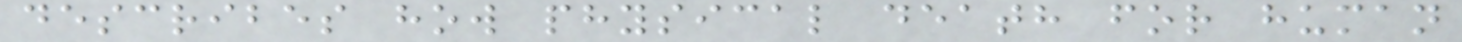describes how physical death for human
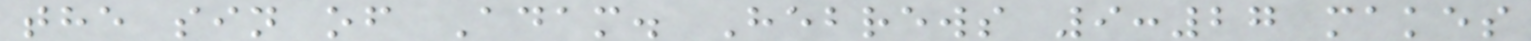the sin of Adam. Hebrews 9:27 makes
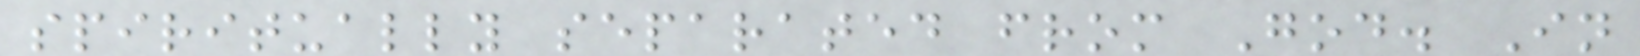spiritually separated from God. In
